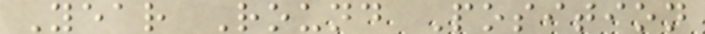Year Round Position
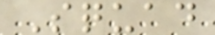Squad
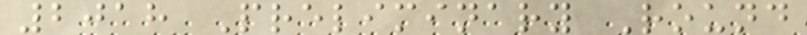2018 Preliminary Round
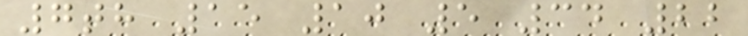7th 15 10 5 34 22
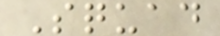Squad
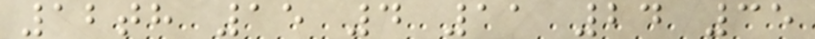12th 15 4 11 24 35
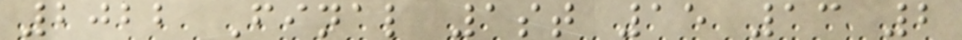2022 Final 1st 15 13 2
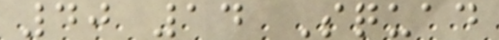40 14 Squad
